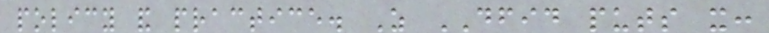policy and practice. As DFID puts it:
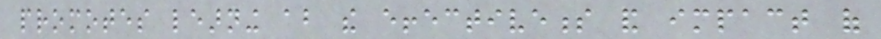promotes learning about the effectiveness and impact of
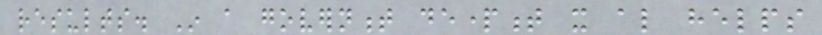results. In a government department it also helps
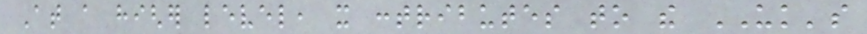At a higher level, it contributes to the UK's
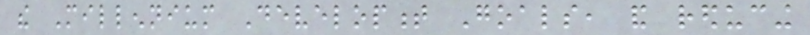the Millennium Development Goals, and reducing
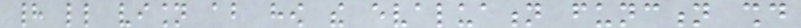had little vision about how the evaluation function should
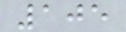105
